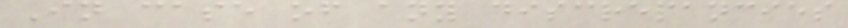In case of any discrepancies
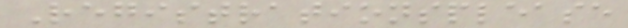Registrationsplease
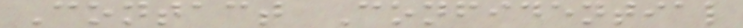Contact Confidential
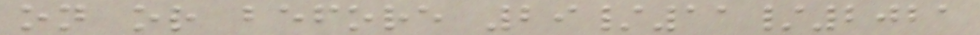on or before 29/11/2021
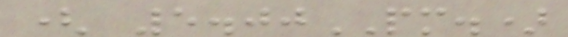( 5.00PM.)
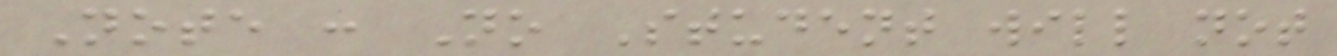Note : No Student will not
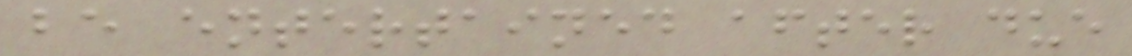be entertained after due
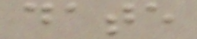date
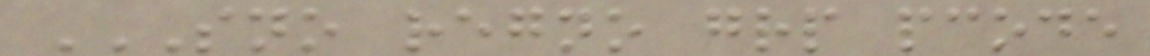SNO REGNO GRP PCODE
